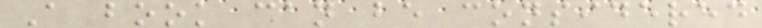A book can be considered
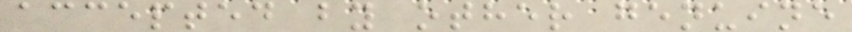accepted by other genuine
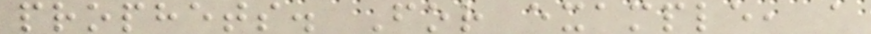prophets. For example, a
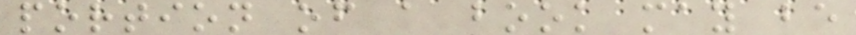portion of a book may be
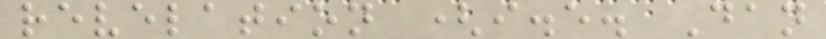revelation (i.e. Dan
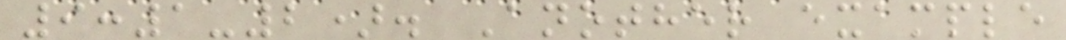9:1-2). Another example
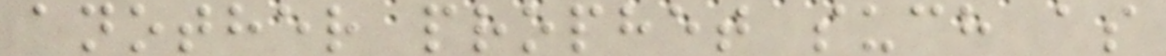another prophet such as
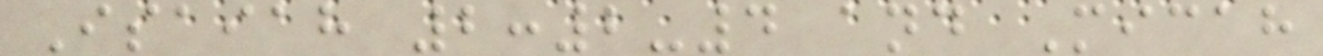Isaiah 2:2-4 and Micah
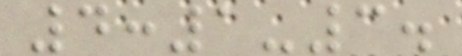4:1-3.
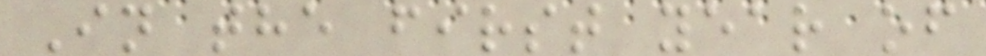In the first year of
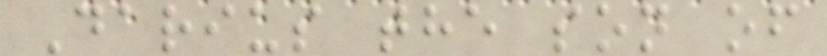Darius the son of
